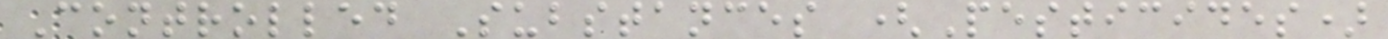Controlled Substances (Pesticides)
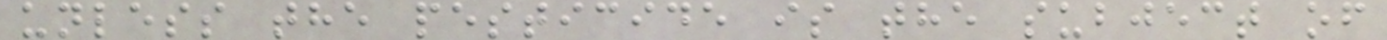unless the pesticide is the subject of
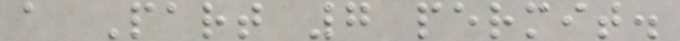a Part 7 permit.
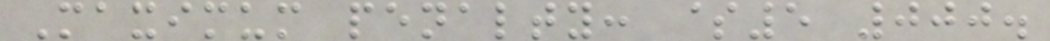Maximum penalty: $5 000.
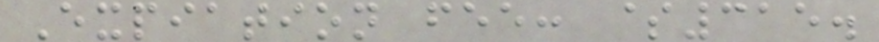Expiation fee: $315.
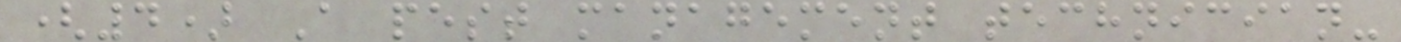(4) A pest management technician-
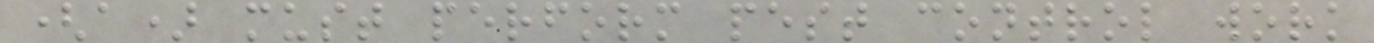(a) must perform pest control work
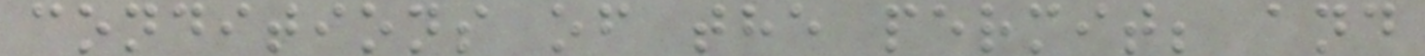conditions of the permit; and
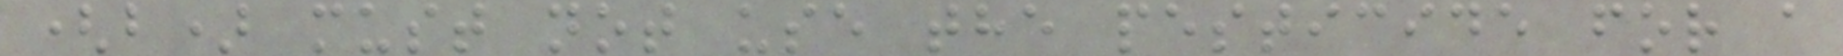(b) must not use the pesticide for a
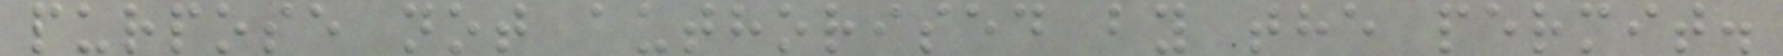purpose not authorised by the permit.
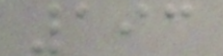193
